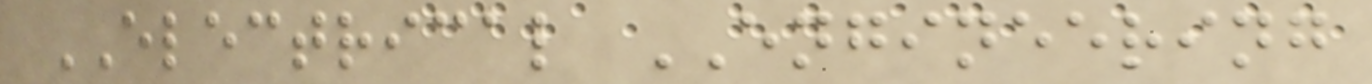ELECTRICAL ENGINEERING
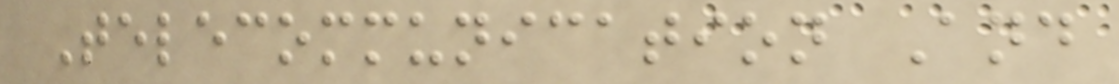Telecommunication And
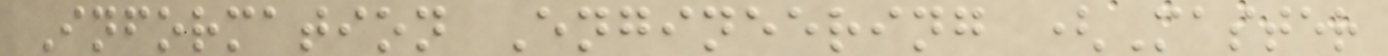Information Engineering (Master
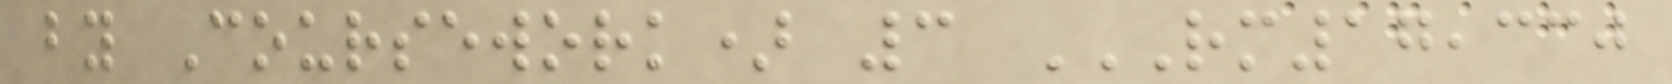by Coursework) 3 RM17,330
